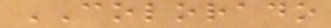COLORADO
